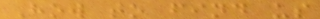How to find us
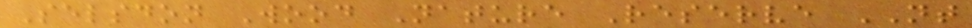Selsdon Wood Nature Reserve NT
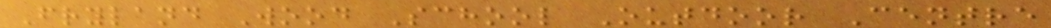Fryland Wood School Outdoor Centre
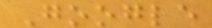Google
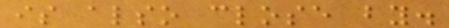is also close by.
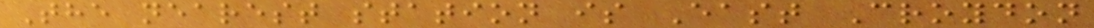The nearest station is East Croydon
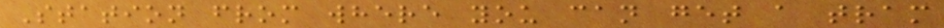Station from where you can get a tram
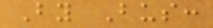By Bus:
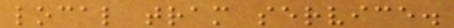local tram service.
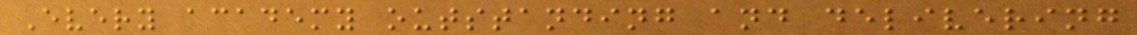Every academy outstanding and delivering
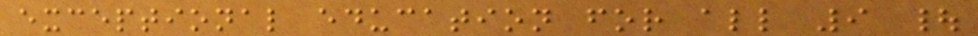exceptional education for all 9 |
